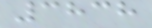3838
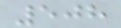508
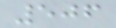506
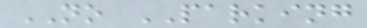NO PARKING
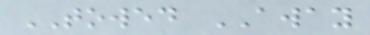TOWED AWAY
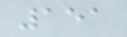151
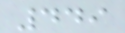449
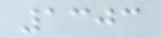1303
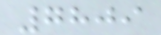7809
